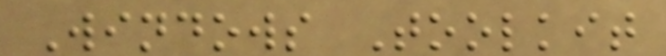Windows Toolkit
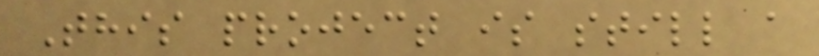This project is still a
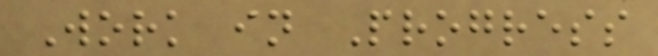Work in Progress
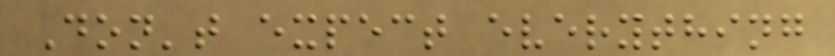Don't expect everything
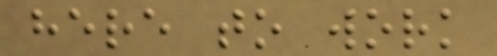here to work
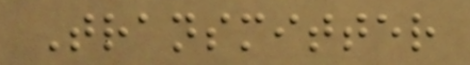Transmitter
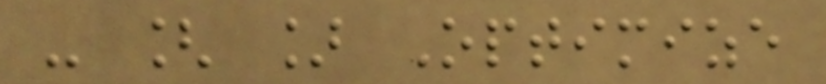- [ ] Optimize
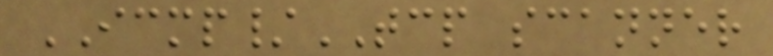ICMP/TCP scanner
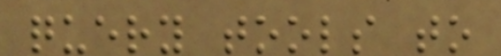query tools to
